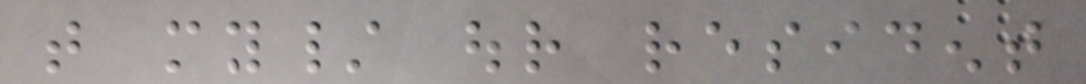that my/ our resident
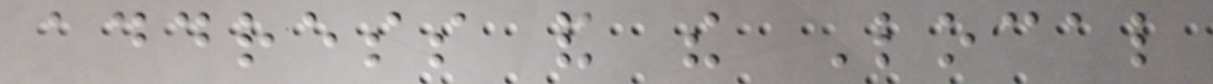address and the Local
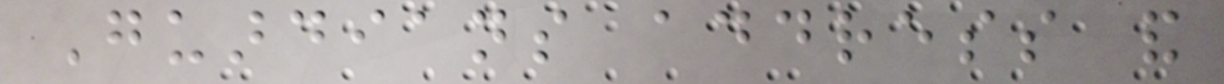Guardians address and
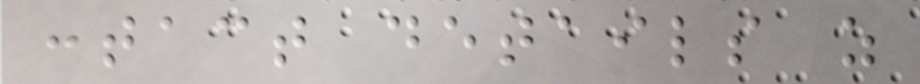contact details as
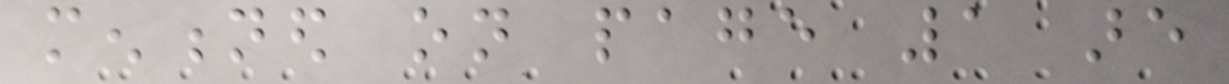mentioned on page 1 are
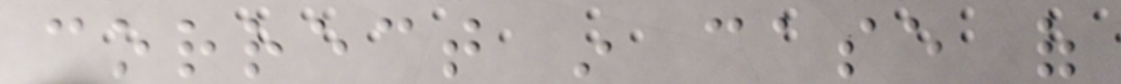correct in case of
